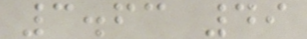3.63 49
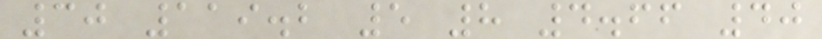30 119.2 5 8 4.66 40
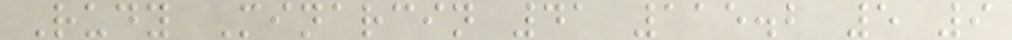Rudy Minarcin 41 115.2 5 9
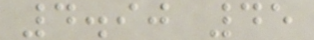4.90 45
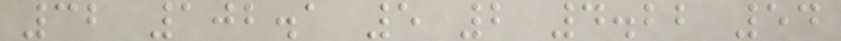32 102.1 5 2 4.22 54
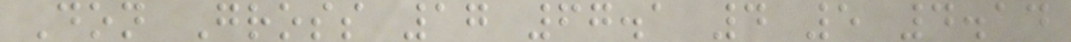Don Gross 17 67.1 4 5 4.14
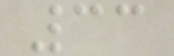33
